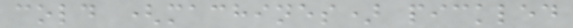cold (machines) pickled
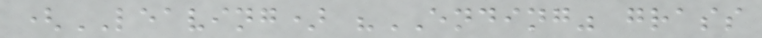(LEAVING) "ENDING" grass
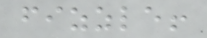fizzle!
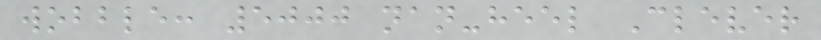wobble: 5000 nan-heel Clever
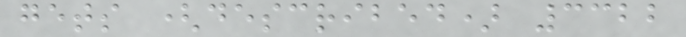gets (described) 3322
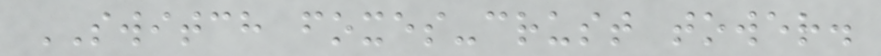SWITCH foxes-crust tower.
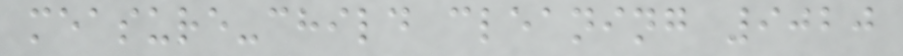measure-child cleaning 9020
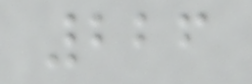226
